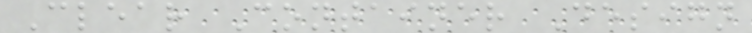Clear Container Design
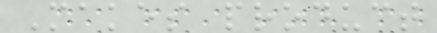Makes product
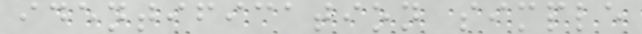identification simple
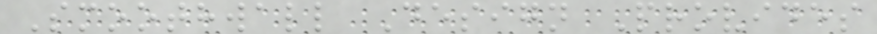Smoothwall Design Provides
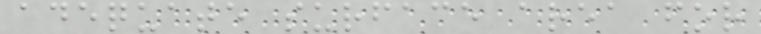adequate surface area for
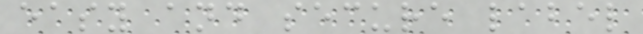easy and secure label
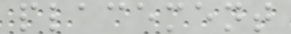placement
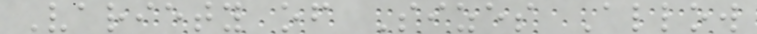Variety of Sizes Allow
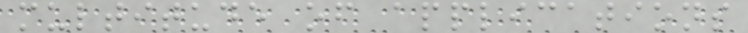multitude of applications
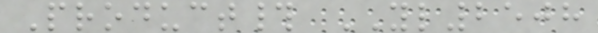Product# YL2508
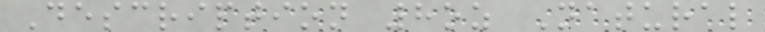Description 8oz Natural
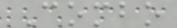Combo
